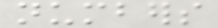numbers
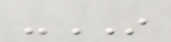-IN
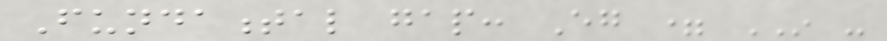Fundamental gap: Eg = IN -
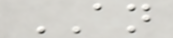AN
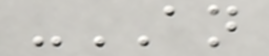-AN
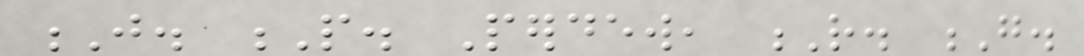J. P. Perdew, R. G.
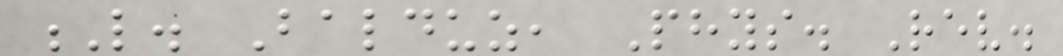L. Balduz, Phys. Rev.
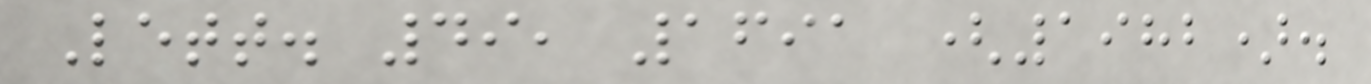Lett. 49, 1691 (1982).
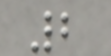2
